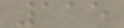115
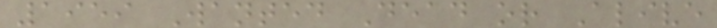1959 Wanted Dead or Alive
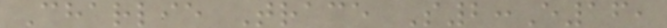Charlie Trace S2:E16,
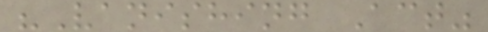"Vanishing Act"
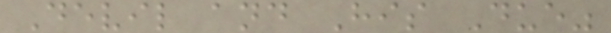Devil and His Due"
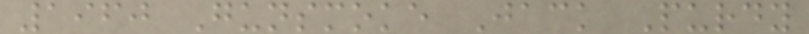1960 Gunsmoke Jack Purdy
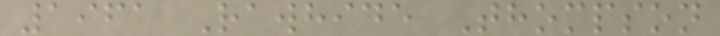1961 Rawhide Thompson
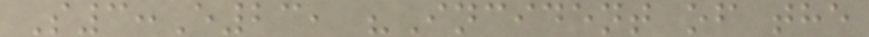S3:E23, "Incident of the
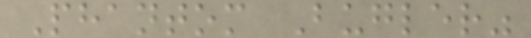Phantom Bugler"
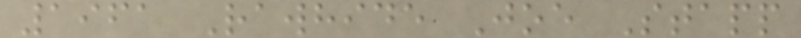1961 Rawhide Joe Stapp
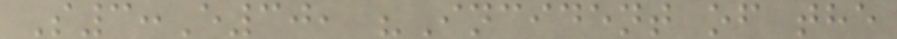S3:E30, "Incident of the
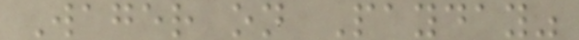Wager on Payday"
